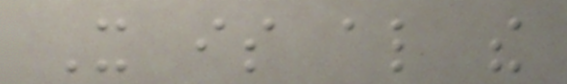It is also the
